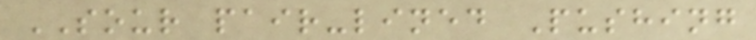SOUR pair-lined Pushing
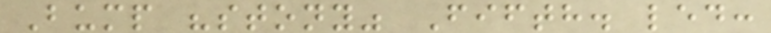Bump "stony" Fifth. led:
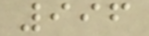996
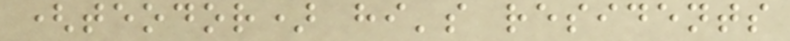(teodor) hi's residents
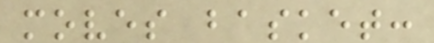moves basket:
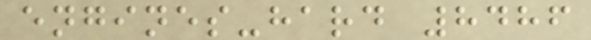engines-hard 8486
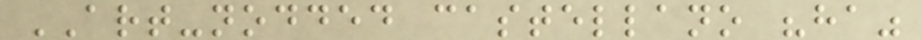ART-nodded castellano "ha"
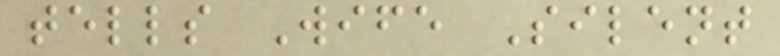tells Wife Silent
